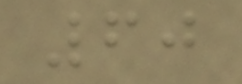60
